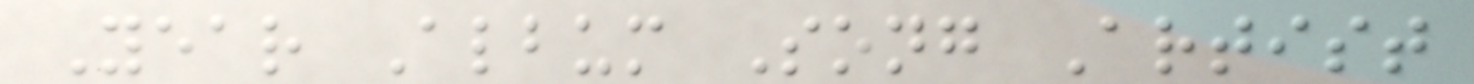Year Album Song Artist
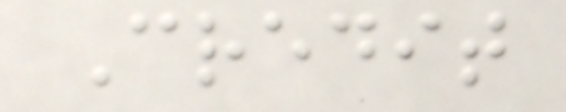Credit
